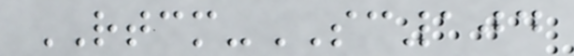RTCM-SC104
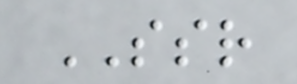SSR
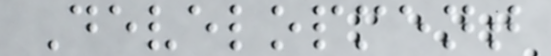Development
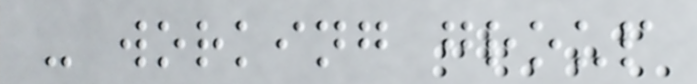- working group
